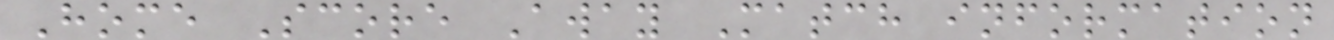Home Score Away Match information
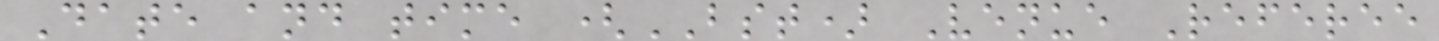Date and time (BST) Venue Referee
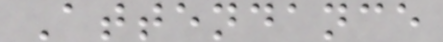Attendance
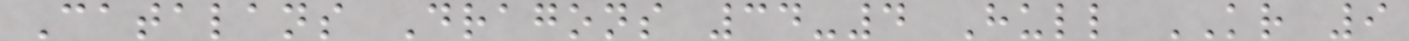Catalans Dragons 34-4 Hull KR 9
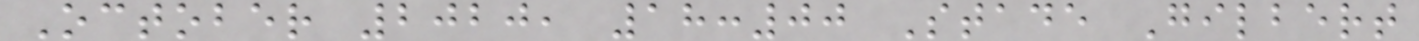October 2020, 18:00 Stade Gilbert
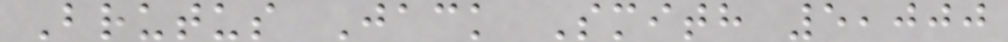Brutus Jack Smith 5,000
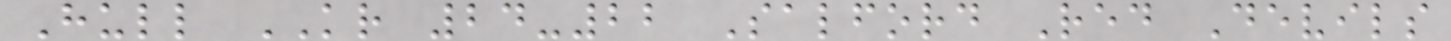Hull KR 24-22 Salford Red Devils
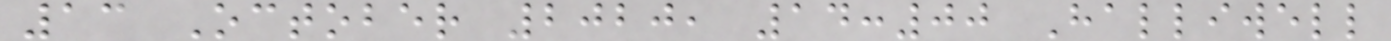13 October 2020, 14:00 Halliwell
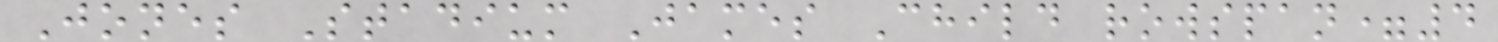Jones Stadium James Child rowspan=4
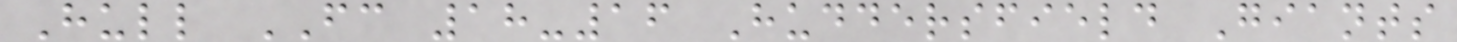Hull FC 18-16 Huddersfield Giants
